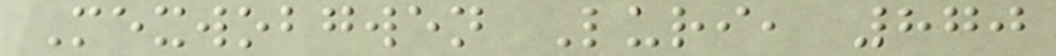Mexwobgwen Luri, 870
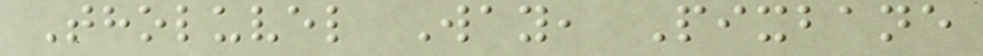Tholuvel Way, Pixbane
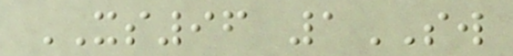XS96 1SW
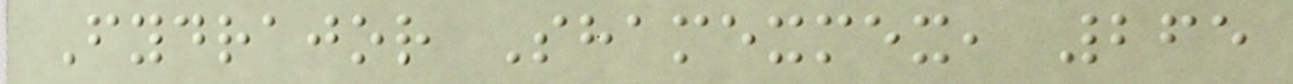Fydrajor Shamexmex, 265
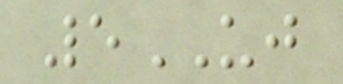5UJ
